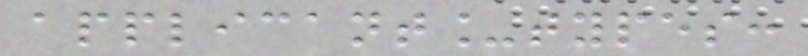applicant_types:
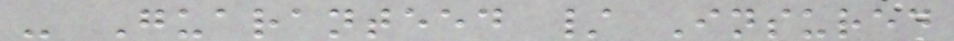- Guaranteed / Insured
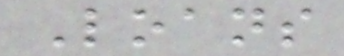Loans
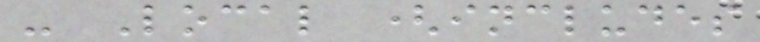- Local (includes
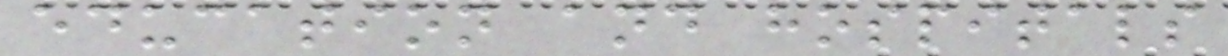education and hospitals
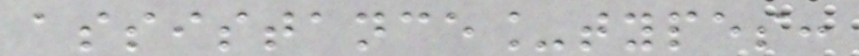assistance_types:
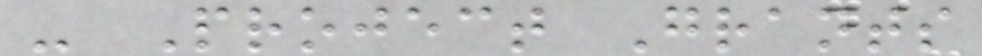- Project Grants
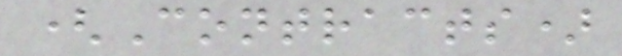(Contracts)
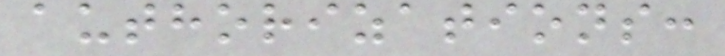authorizations:
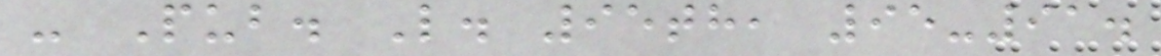- Pub. L. 95th, 95-91.
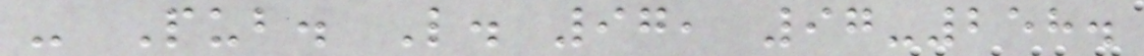- Pub. L. 97, 97-258.
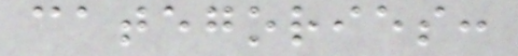categories:
